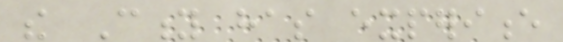the City has experience
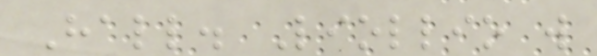Hall. Liollio will
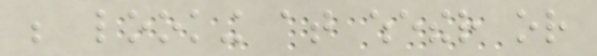be looking at whether or
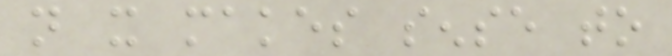not it makes sense to
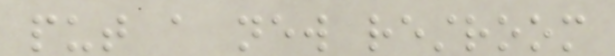put a new restroom
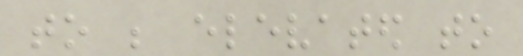to be elevated to
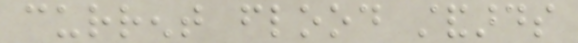current flood standards
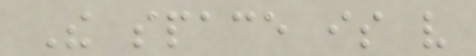The space is very
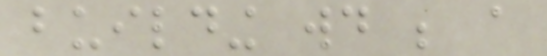building would be a
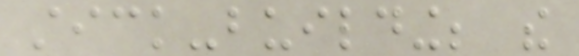stick-building; the
